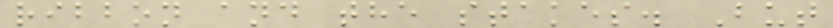ribbon and the stakes. But
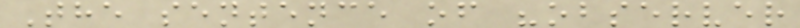The sentence of "observer
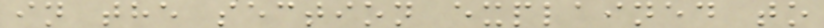in the section explained to
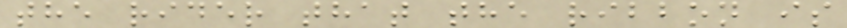the rider that the ribbon is
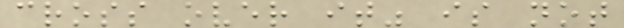cross over it" is not
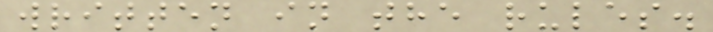written in the rules.
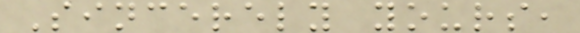Sincerely yours,
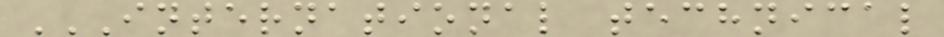INTERNATIONAL TECHNICAL
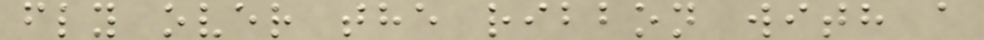fly over the ribbon with a
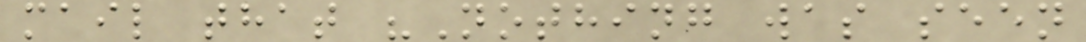mail that "Nothing was seen
